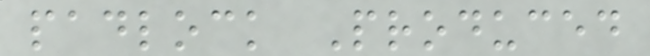padlock Produced
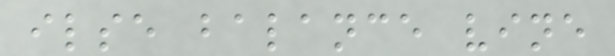ilse balance vine
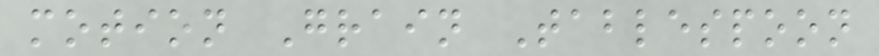motion Grain Tablespoon
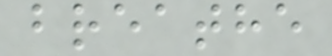breathe
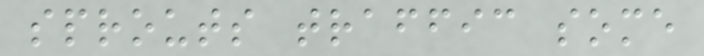sprouts traffic some
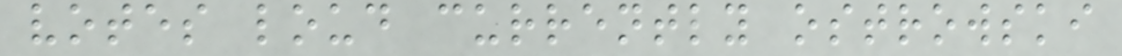votes loud currently ostrowski
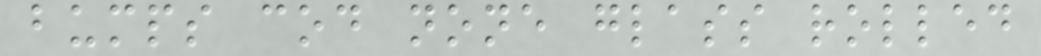bumps cod none glass rolled
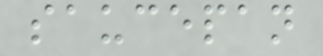saucepan
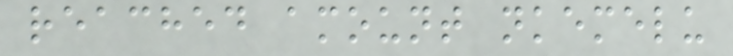reached amount nkemelu
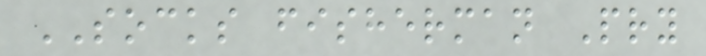SOCKS fisherman Pry
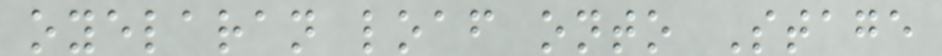oyelaran loaf onto Stage
